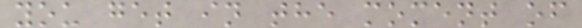you get in the moment of
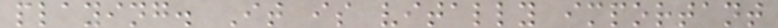playing. It is vitally important
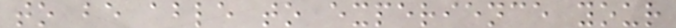to be able to experience your
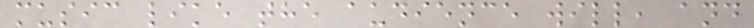music like the audience will, and
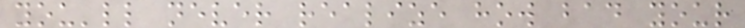you'll never realize how bad your
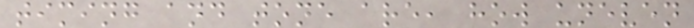timing and tone are, how uneven
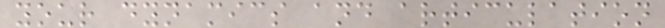your dynamics and articulation
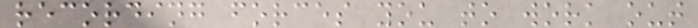recording forces you to work out
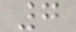7
